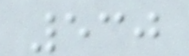530
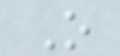O
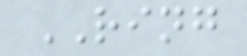RING
